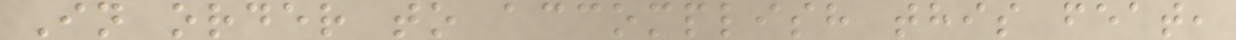In order to accomplish this feat,
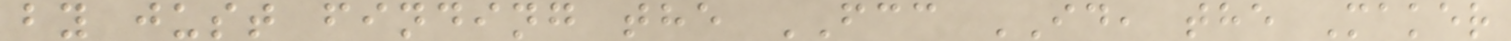by just finding the FCC ID, the Maker
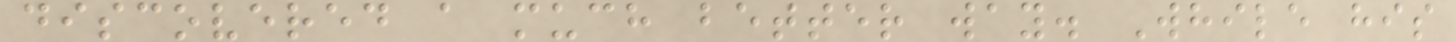discovered a much better way. While his
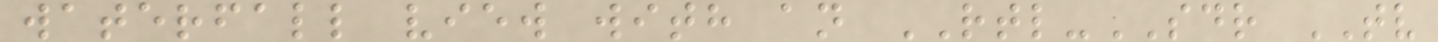waterfall view with an RTL-SDR TV
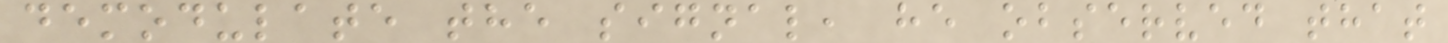demodulate the signal, he observed that
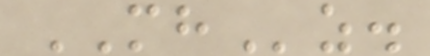MHz.
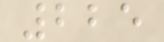225
